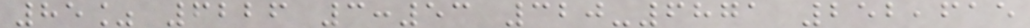85% 6226 3:53 320-6871 252,615
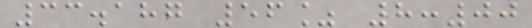33.187 56% 8:00
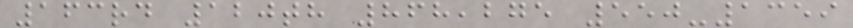163rd 120th 868,275 550-1359
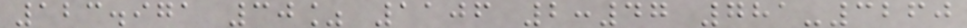123.971 30% 1106 2:47 781-3260
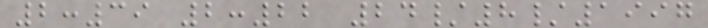2:39 2:22 24/8/1997
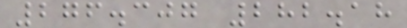276.307 282.18
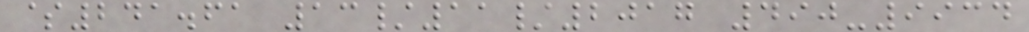$241.61 13/11/2017 490-9934
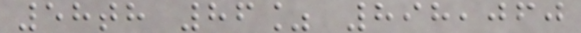58th 86% 898,060
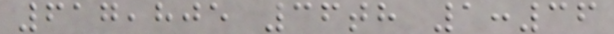617,805 36th 1:36
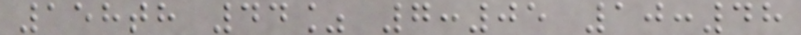158th 44% 7:05 10:48
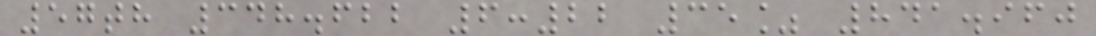57th 348.622 6:22 35% 841.960
